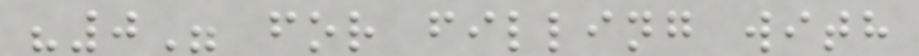"0" for filling with
